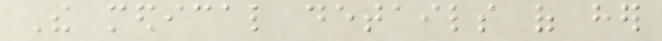The medical details of her
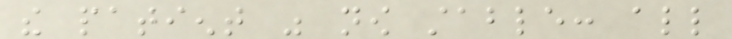the patient was now stable: all
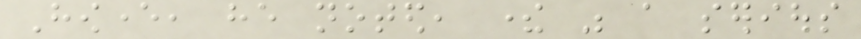However, he noted, there was a serious
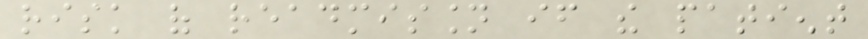risk of readmission if the patient
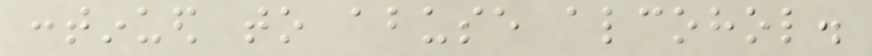continued to abuse alcohol.
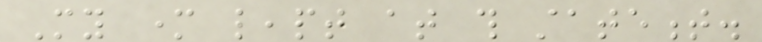My mother leapt at this statement.
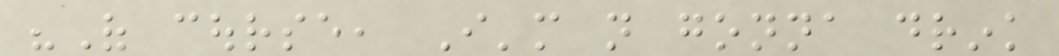"Of course, I'm not gonna drink
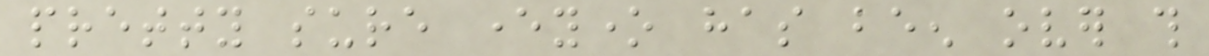pretty sure everyone has been over this
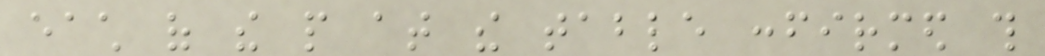each of the people at the table confirmed this
